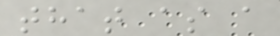that as a
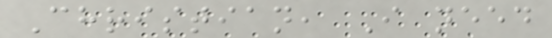Christian, I need
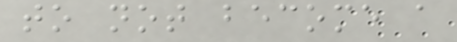to not become a
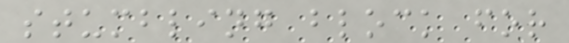stumbling block for
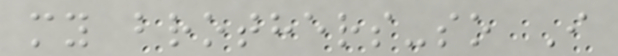my brothers-so I
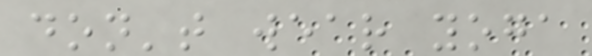don't wear yoga
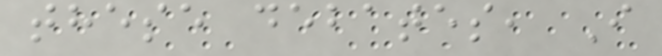these debates, I
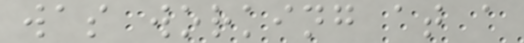was working at a
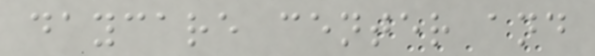daycare center and
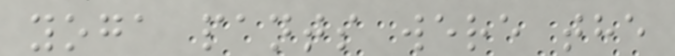yoga pants were the
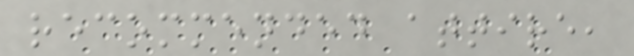recommended attire,
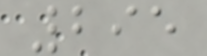295
